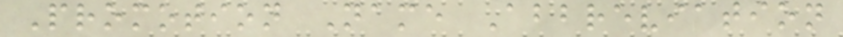Promotion Name Abbreviation
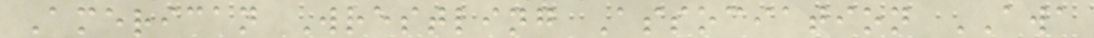American Wrestling Association AWA
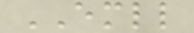EMLL
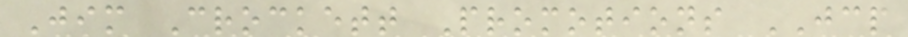Jim Crockett Promotions JCP
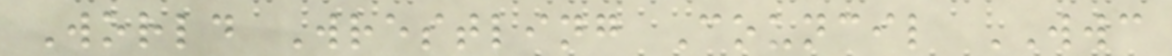World Wrestling Council WWC
